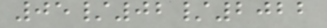05/02/2022
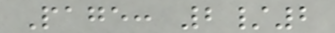Page: 2/2
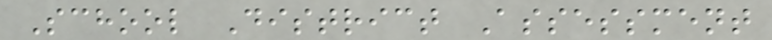School District Assessment
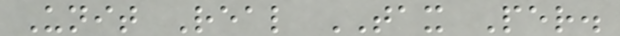Unit Real TAX Per.
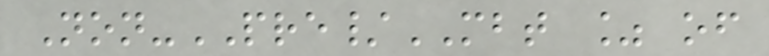Non-PRE/MBT % of
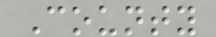County
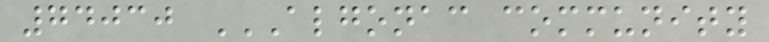74030 ALGONAC COMMUNITY
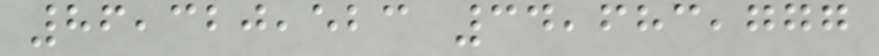86,320,523 34,683,777
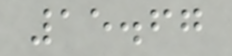15.67
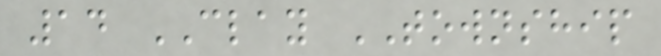14 CLAY TOWNSHIP
